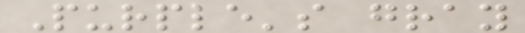Purple's gray
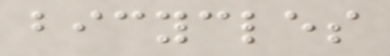bicycles
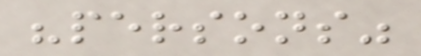"persons"
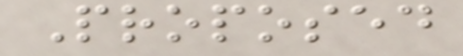Proposed
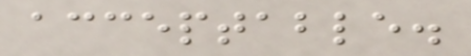acceptable.
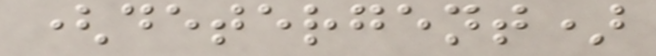(detergent)
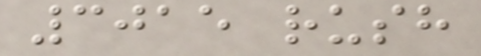3015 rush
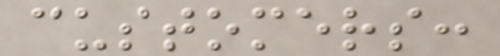customers:
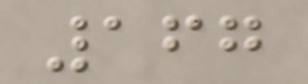167
